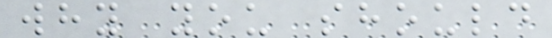why you should
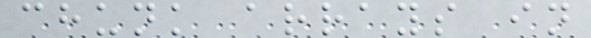chunk arrays in
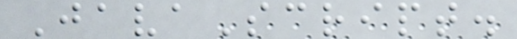JavaScript.
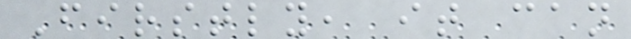Firstly, it can
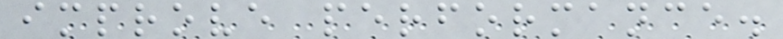improve performance.
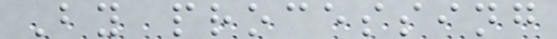By processing
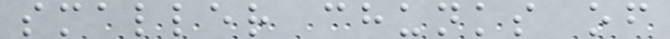smaller chunks of
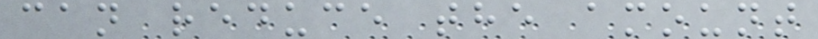can reduce the amount
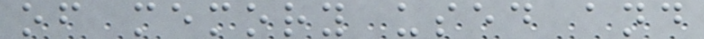of memory used and
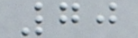70
